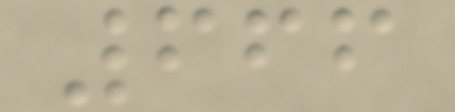666
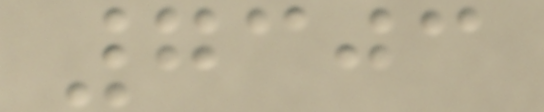7303
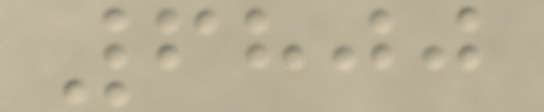6800
